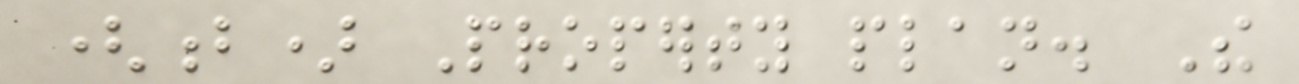(b) Property plan. The
